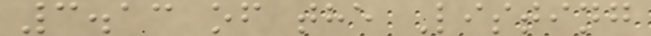3.13 of the Listing
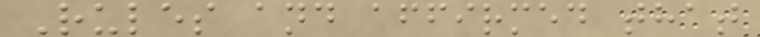Rules and affirmed that
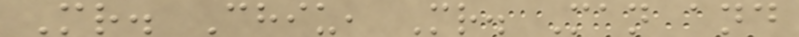Mr. Chiu, Mr. Man and
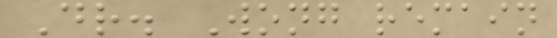Dr. Wong remain
